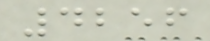4256
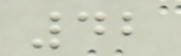42
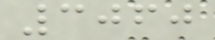3060
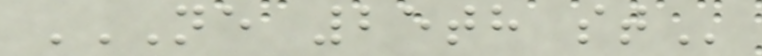NE 25TH ST
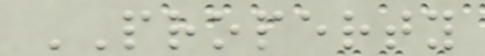PROPERTY
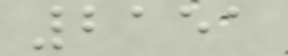2151
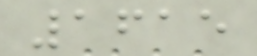1615
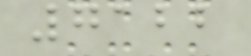7122
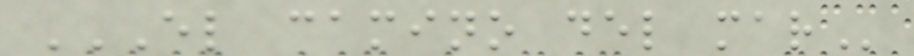EL CAMINO DEL MAR
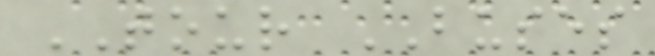TOUR BUSES
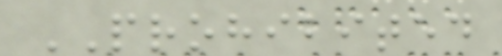PROHIBITED
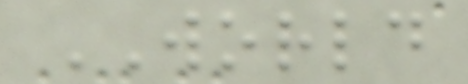WORLD
